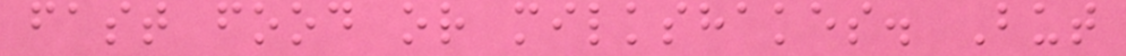fast food or milkshakes. But
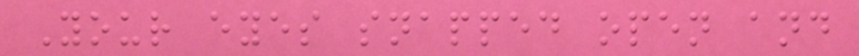Your eyes snapped open and
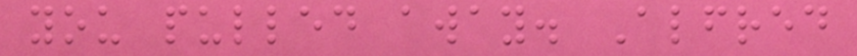you pulled away. Alfred
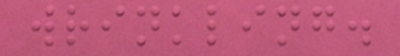wrinkling.
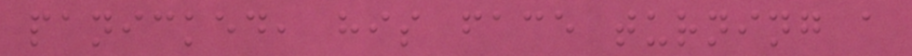panicked, his face turning a
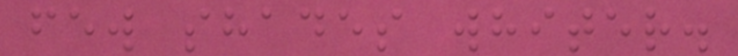few shades whiter.
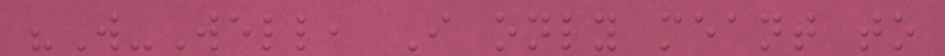"W-Well, I only meant to
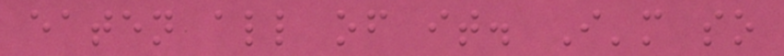eaten all of it. I'm so
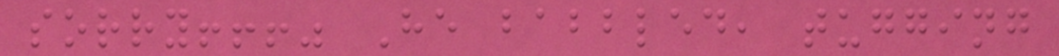sorry!!!" He babbled, tugging
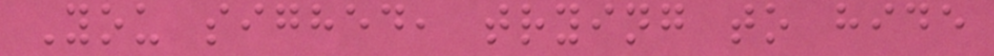You sighed, trying to hide
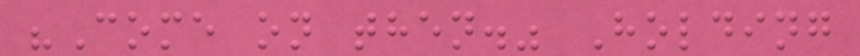"Come on then." Holding
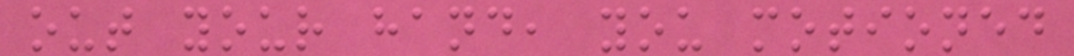out your hand, you motioned
